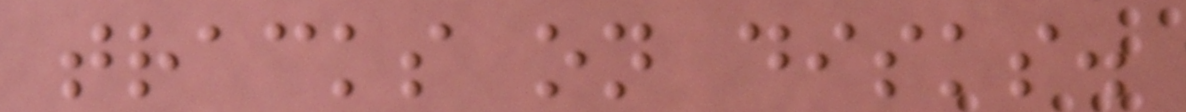tracks on disks.
